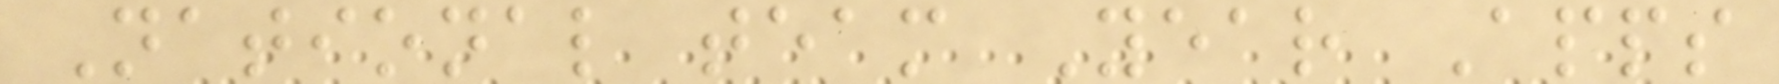National team Year Apps
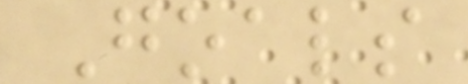Goals
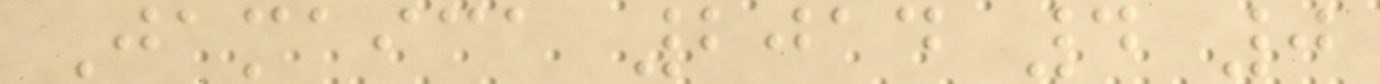Jamaica 2014 4 0
